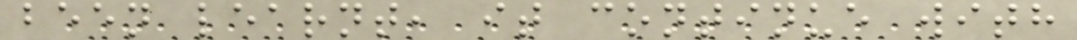been learnt, it continue with
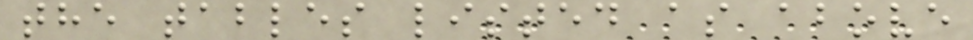the tables listed as above
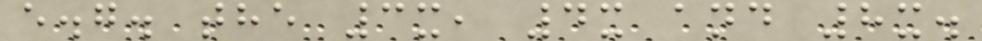e.g. the 3x, 4x and 8x.
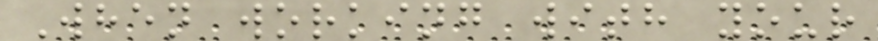When working with your
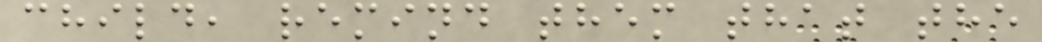child, remind them that the
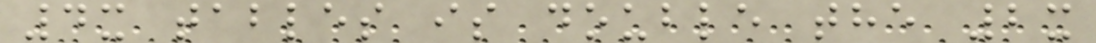4x tables is double the 2x
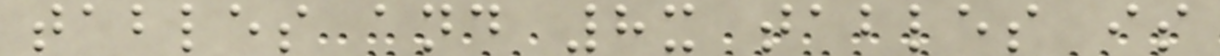tables and 8x tables is
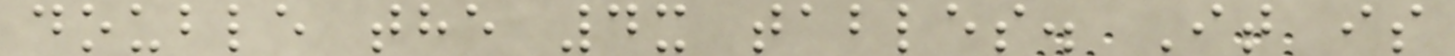double the 4x tables. It is
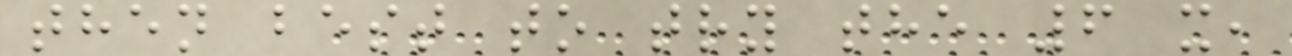then best to try the 6 x,
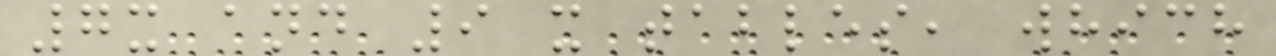7x and 9 x tables, which
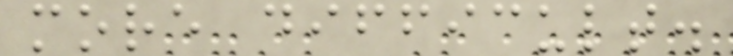more difficult.
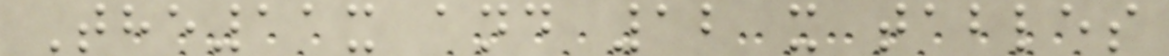The11x and 12 x tables
